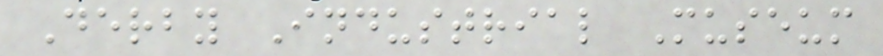Derby Industrial Museum
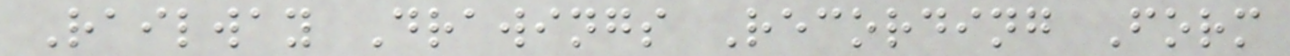Railway Drawings Recording Form
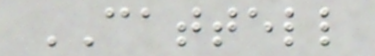CATTELL
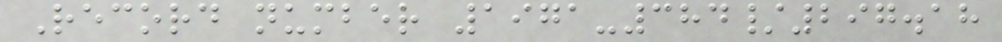Record number 1971-384/297.18
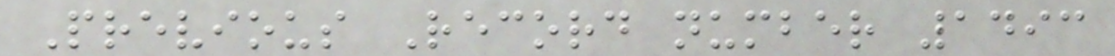Previous Record number 1493
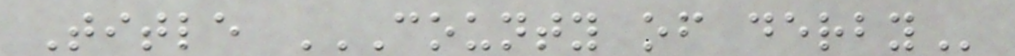Title COUNTY OF DERBY
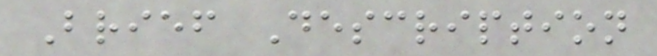Brief Description
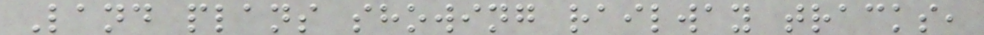Land plans showing railway tracks,
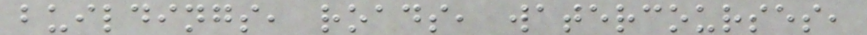buildings, roads, watercourses,
